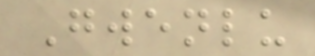Gwenlu
